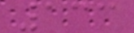133
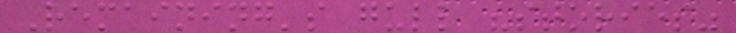Remaining's gull "stories"
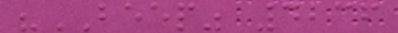"BEEP" 4236
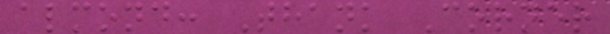almond: Thank Corner
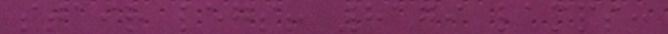stair legs! 8179 lamps:
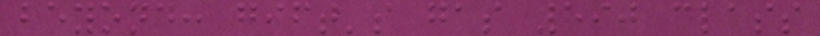beyond: gift's gas 590 class
